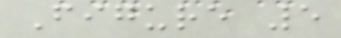Figure 5
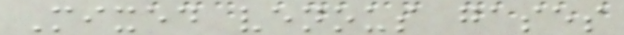Mixed venous gases
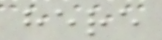here
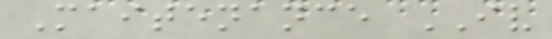Maitenance IV
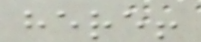here!
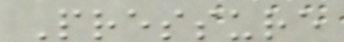Pressure
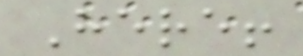Here!
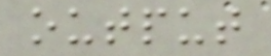output
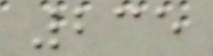235
